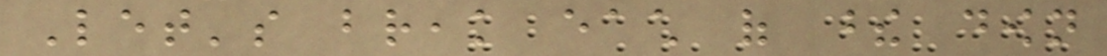Let's break each of these down
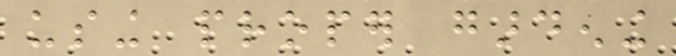using proper gardening
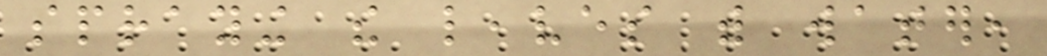spraying the leaves with water,
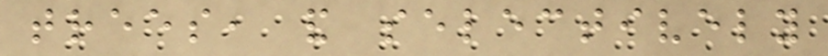trees, and selectively
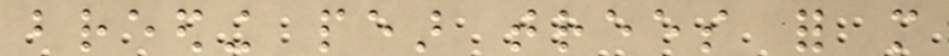breeding pear trees for more
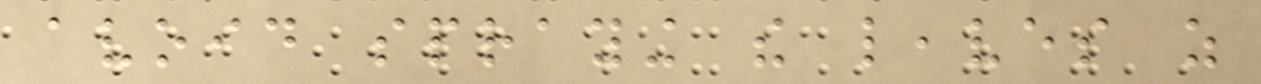avoid spraying the leaves as
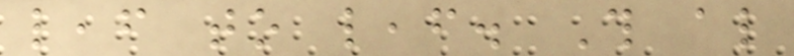leaf to leaf. This also
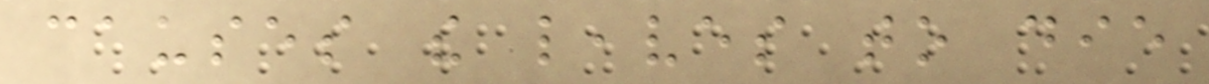causes the leaves to die
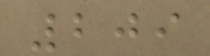209
